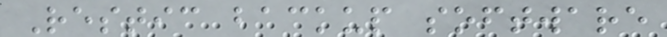Restic backup software
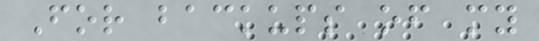For backups of my
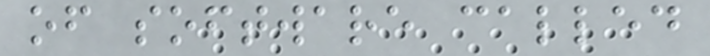of software called
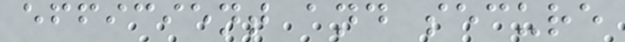efficient and secure
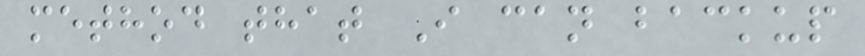method that I can backup
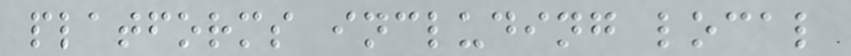platforms including local
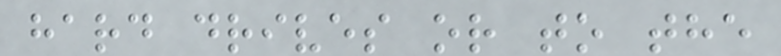hard drives or to the
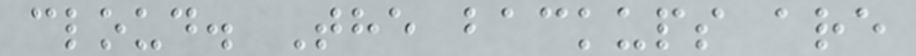cloud. The backups are
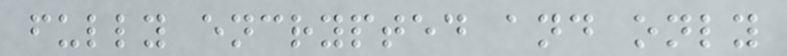fully encrypted and only
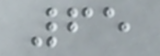65
